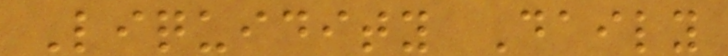Liquidity Daily
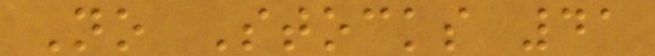No Stocks 41
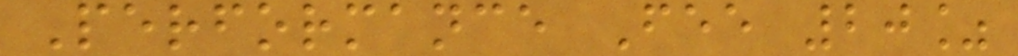Performance Fee 20%
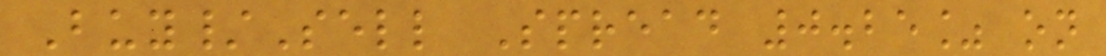Buy/Sell Spread 0.25% on
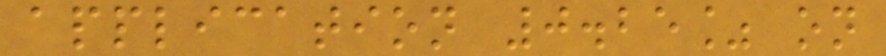application 0.25% on
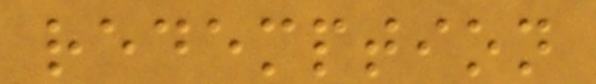redemption
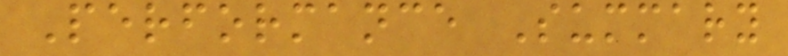Performance Summary
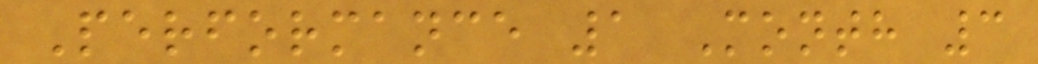Performance 1 Month 3
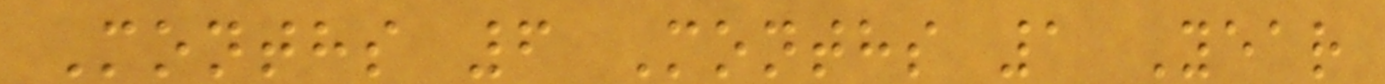Months 6 Months 1 Year
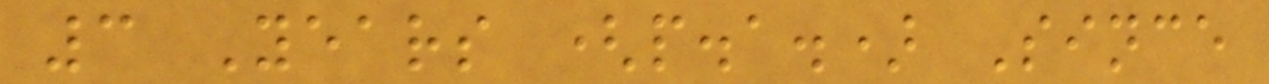3 Years (p.a.) Since
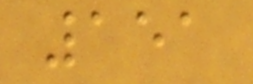151
